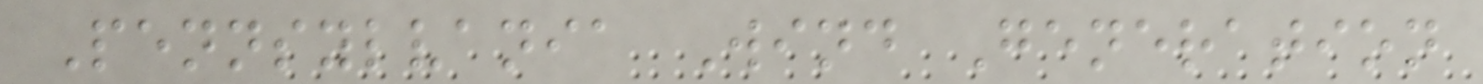Pennsylvania Wind Generation
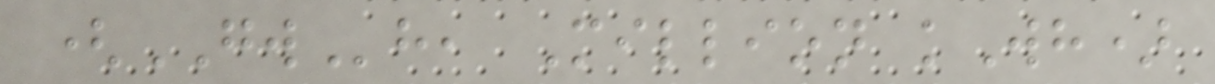(GWh, Million kWh)
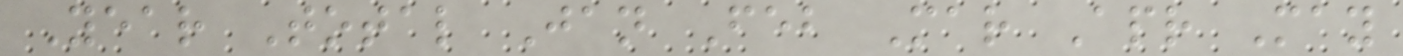Year Total Jan Feb Mar Apr May
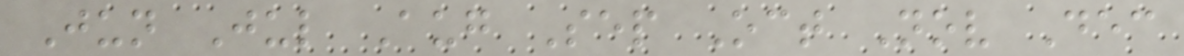Jun Jul Aug Sep Oct Nov Dec
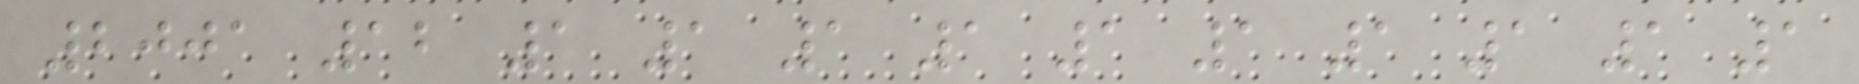2001 12 1 1 1 1 1 1 1 1 1 1
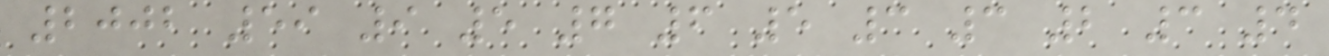2002 59 9 5 7 6 5 3 3 2 3 4
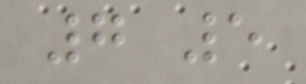7 5
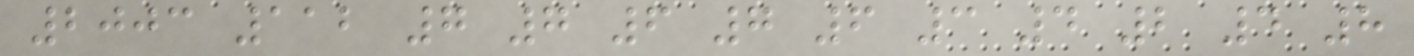2003 112 7 7 6 7 6 3 4 2 4 8
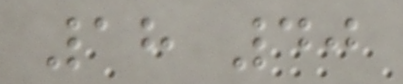18 40
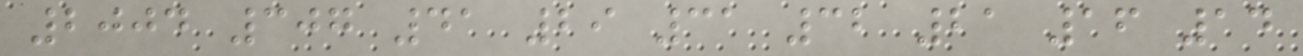2004 307 41 29 31 32 21 16 14
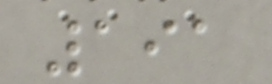191
